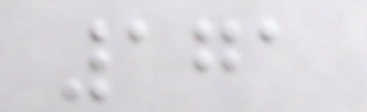171
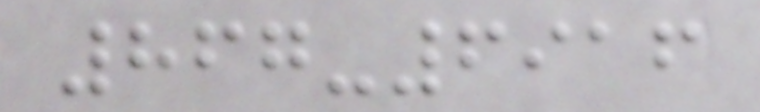867-6916
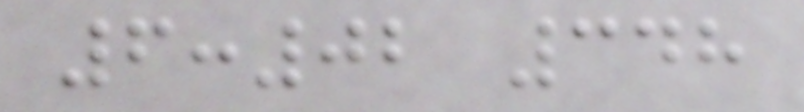6:02 348
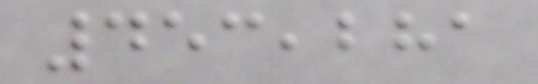453,281
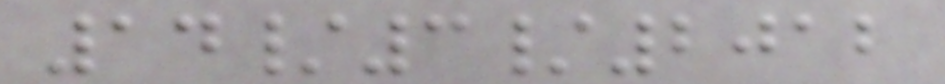14/3/2012
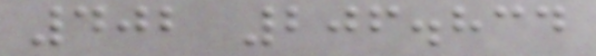402 206.834
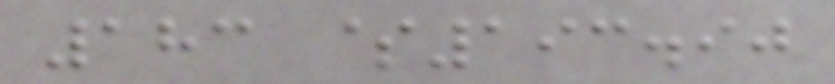183 $193.90
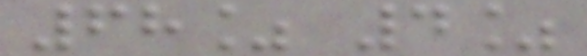68% 4%
